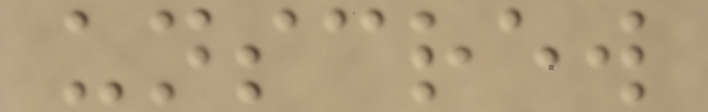unscrew
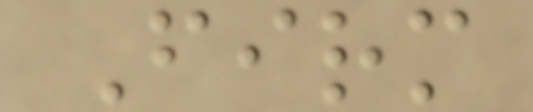Firm
